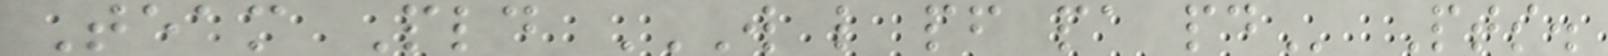Team Pld W L PF PA PD Pts.
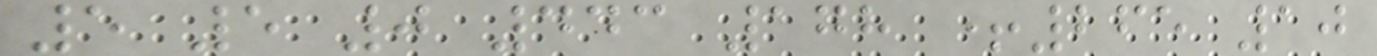5 5 0 443 178 +265 10
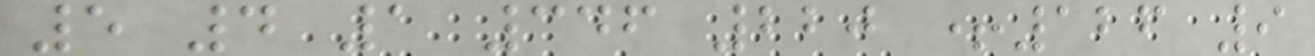5 4 1 346 220 +126 9
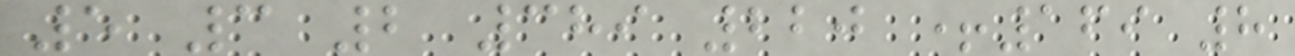5 3 2 389 220 +169 8
